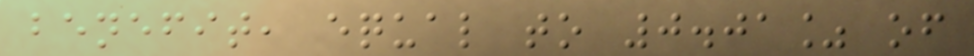benefit, equal to 0.01% of
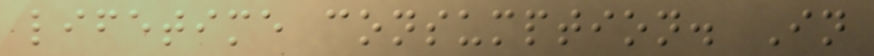lifetime consumption. In
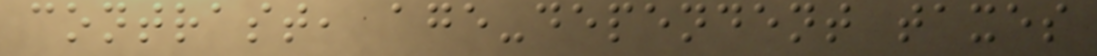contrast, age-dependent taxes
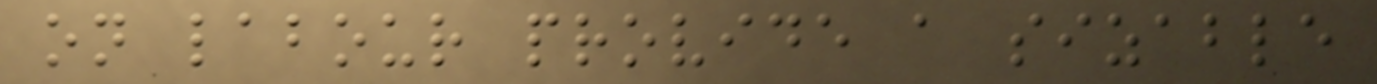on labour provide a sizable
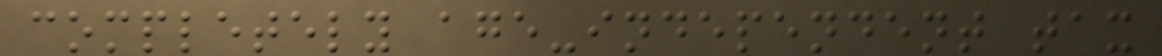completely age-independent tax
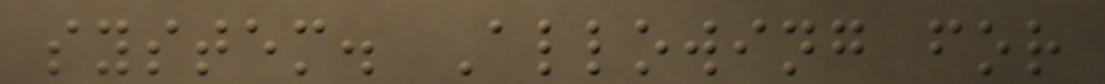system. Allowing for
